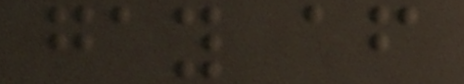gay af
